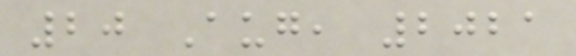20 Aug, 2021
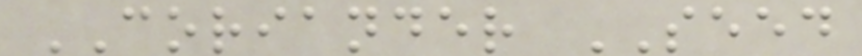CORIANDER SEED
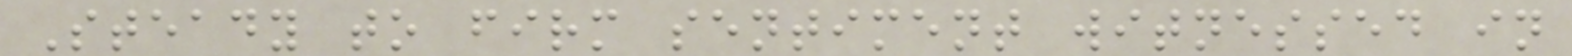Steady to firm sentiment witnessed in
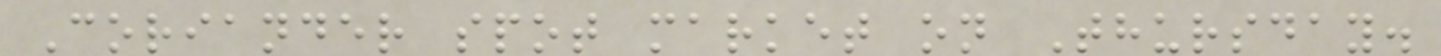Coriander spot market on Thursday.
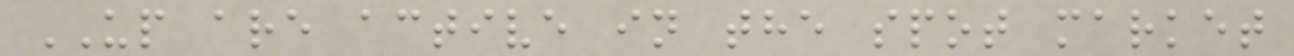UP are active in the spot market
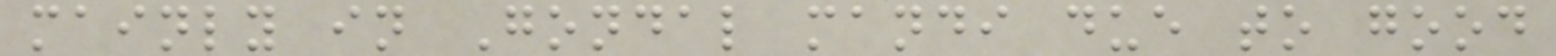mainly in Gondal mandi due to good
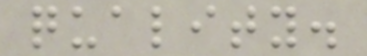quality.
